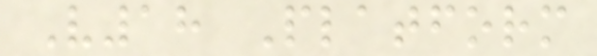V18 Platform
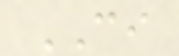CI
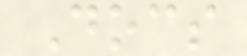Docs
